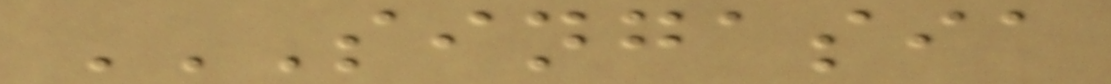SINGASIA
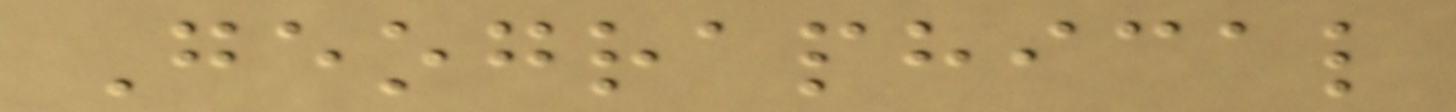Geographical
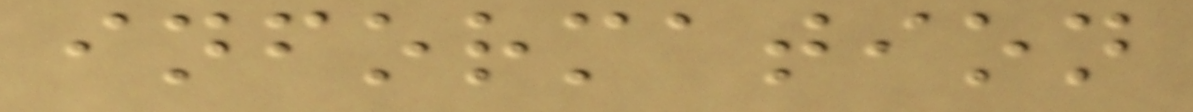information
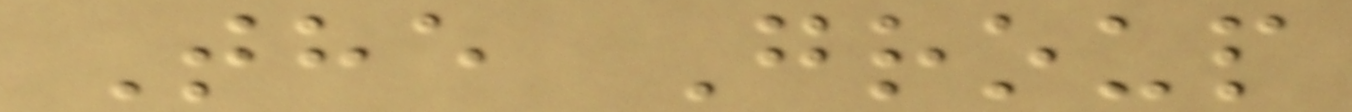The Group
